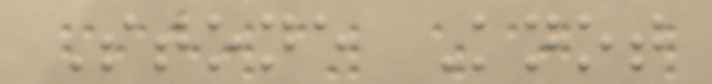Stone Knot
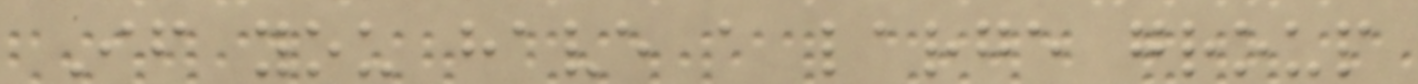If you have a large group
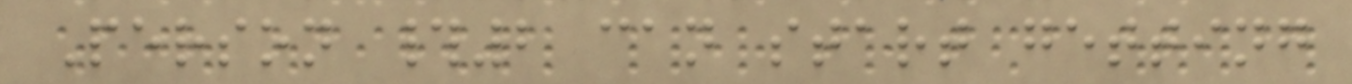Person #2 can start getting
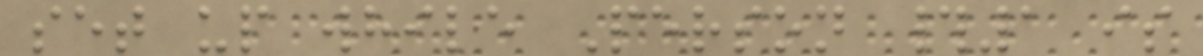set up while Person #1 is
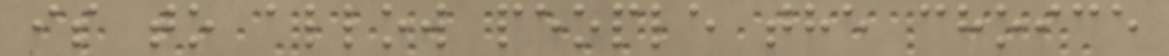is to allow people the choice
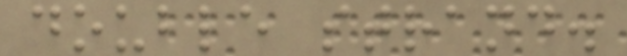double strand.
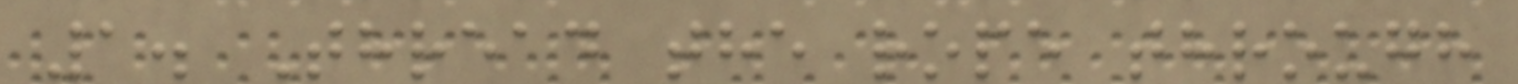1. Thread the rope through
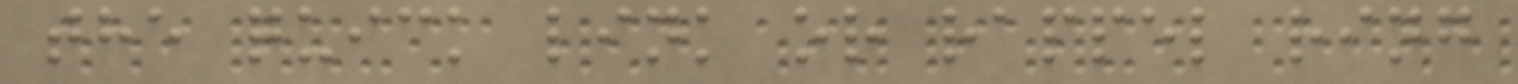the quick link or rappel ring
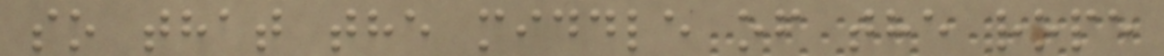so that the middle of the rope
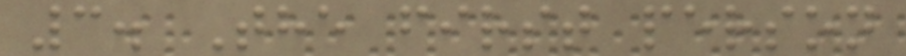3. The first person
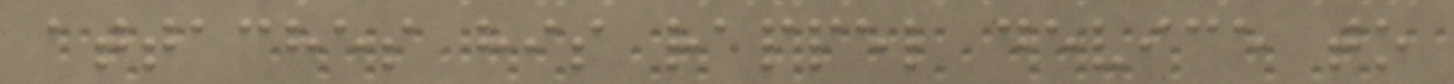attaches his rappel device to
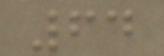64
